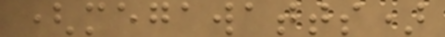(megawatts)
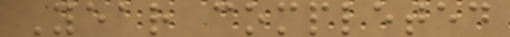Year completed
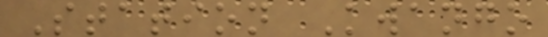Station Kwango
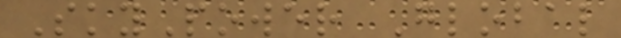SkyPower Global
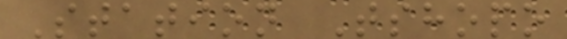Station Tshopo
